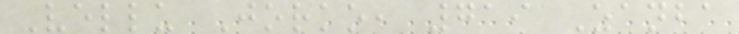Vellu Jorko, 719 Zanba
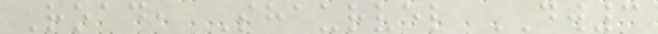Road, Shaurvel DW3
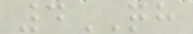4QH
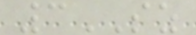3SZ
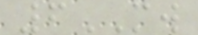6MW
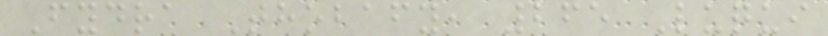Fydra Thobafy, 265 Luqui
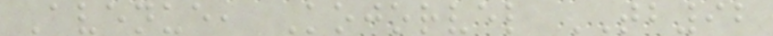Avenue, Kojorvel TB92
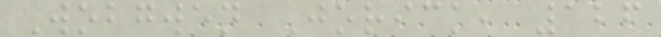Wobgwen Jorick, 126
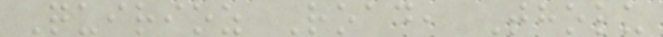Quirioz Road, Tholu
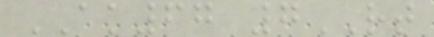AK67 7RT
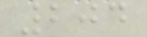204
